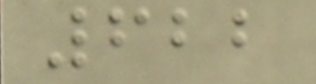622
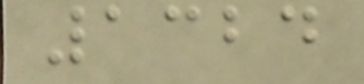1324
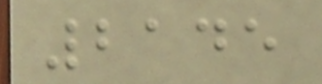2145
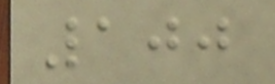100
